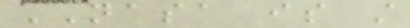NASA is still
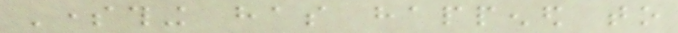Something has happened to
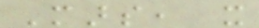Mars, it
